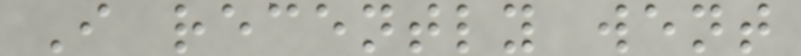I recently went
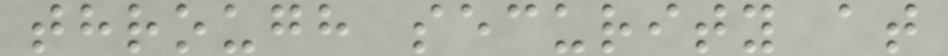through security at
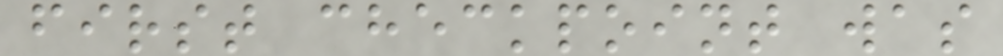first checkpoint was
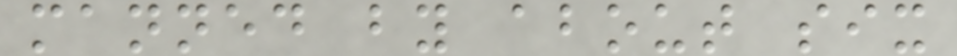manned by about six
